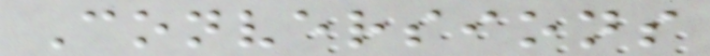Conversions
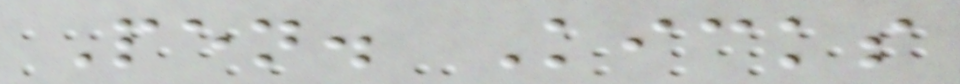Pen. Kicks
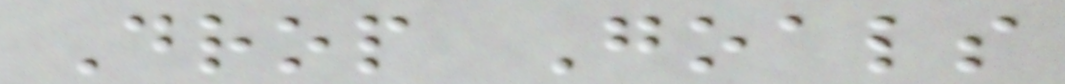Drop Goals
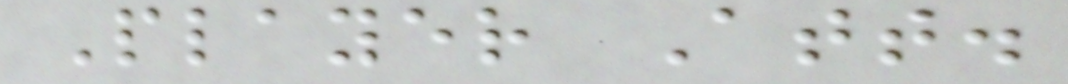Player Att.
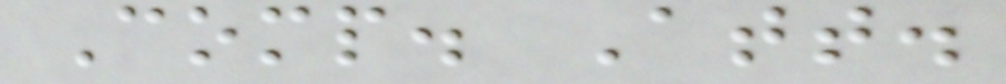Comp. Att.
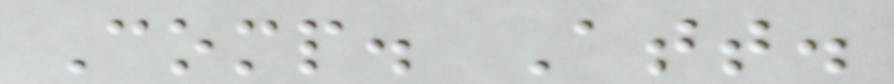Comp. Att.
